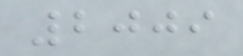2009
